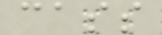cass
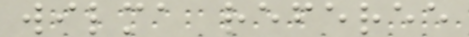wilma referee
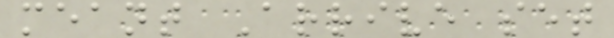meant Arrive set
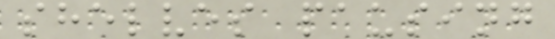shelves pausing
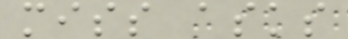miss asks
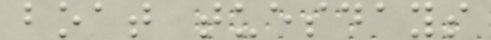boat tuesdays
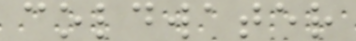coldwater
